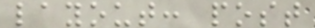layout: post
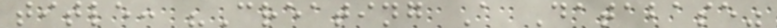title: "Creating A Database"
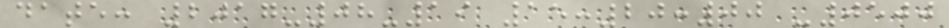date: 2017-08-19 15:20:00 -0500
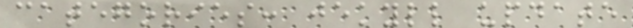categories: jekyll update
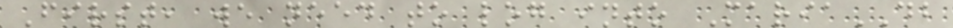First, we need to log into MariaDB
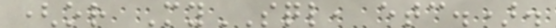(or MySQL, etc.).
